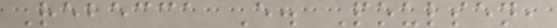Rebecca E. Poulsen,
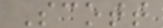Scott
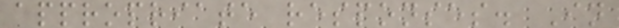appropriate responses. In
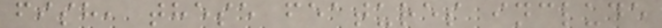fish, these features include
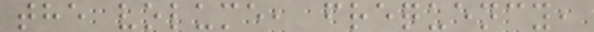the volume, frequency,
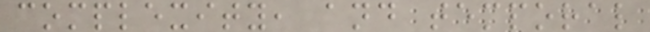complexity, and temporal
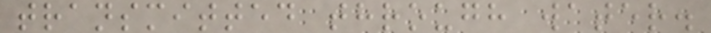transmitted through water.
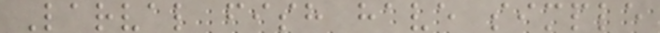Larval fish have simple
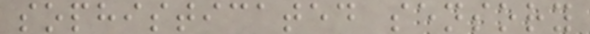sophisticated sensory
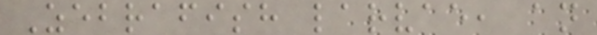Zebrafish larvae, an
